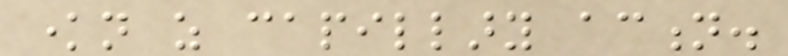known as capillary action.
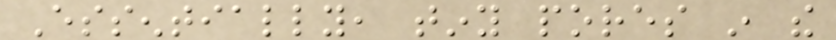Essentially, tiny pores in the
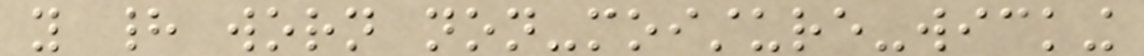you had worn non-moisture-wicking
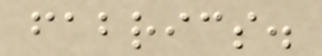fabrics.
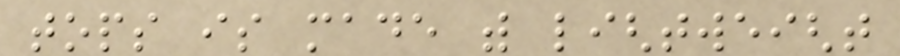tops is made with lightweight
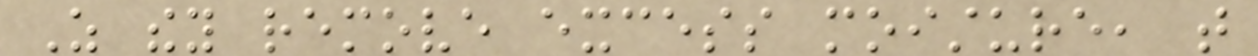As they remove excess moisture, that
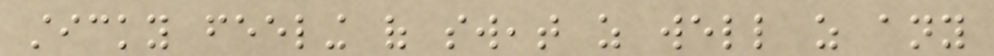sticky feeling of sweat as well as any
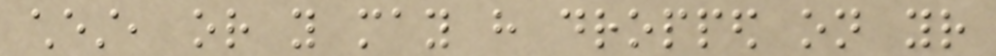chest, or you may have dropped on your
